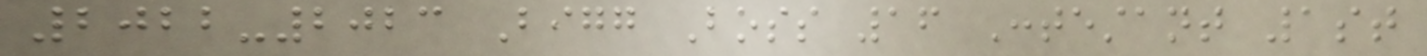2022-2023 Bigg Boss 16 Contestant 1st
